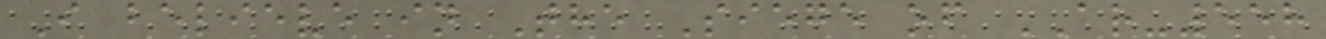I believe in The Siege of AR-558
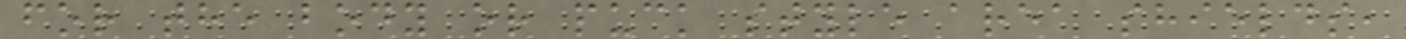for the body or puck style area shields,
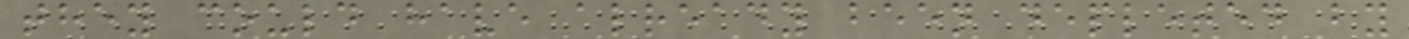they could have already been depleted by
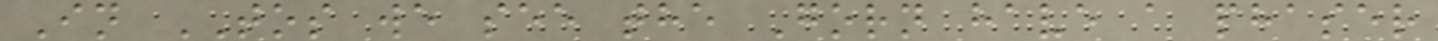In TOS we see the Gorn have a phaser
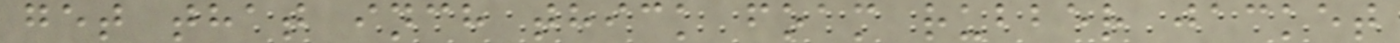get that inch thick foam rubber jacket
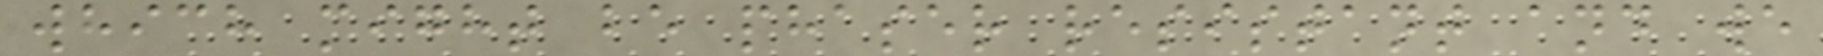which might be phaser resistant and we
